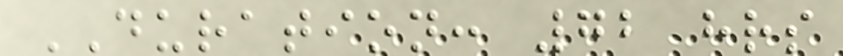DURATION: 72 hrs
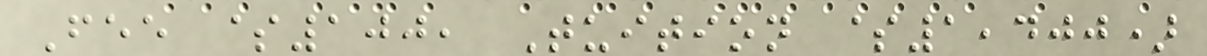Fee $100, Tuition $1,400)
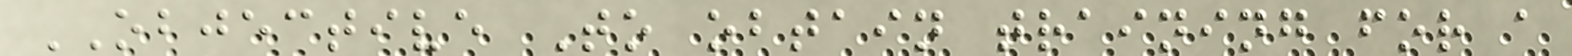OBJECTIVE To obtain training for a
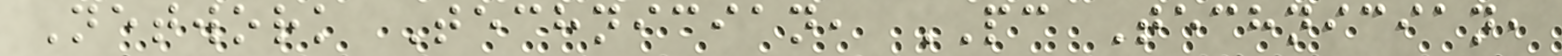Network Technician, PC Technician,
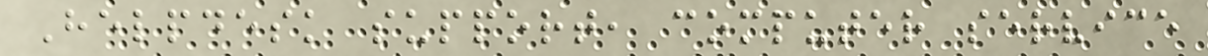Helpdesk support, computer service
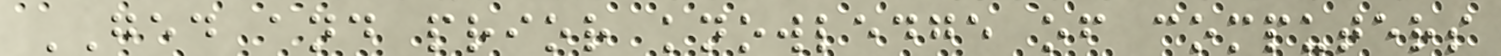GED and prior knowledge of computers
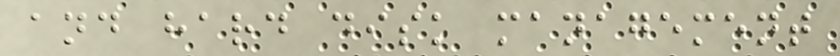and hard disk management
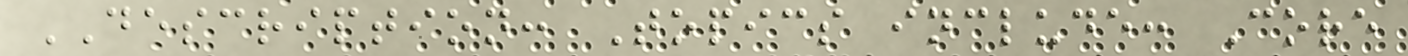DESCRIPTION: Topics include: Core
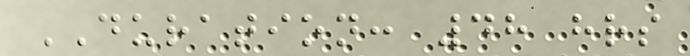DURATION: 48 hrs
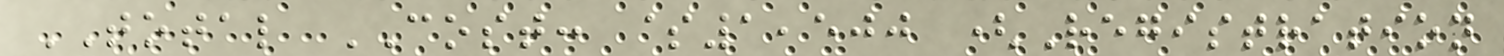TOTAL COST: $1,500 (Registration
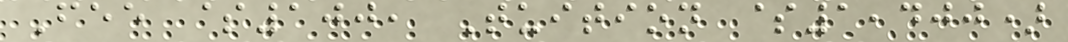Fee $100, Tuition $1,400)
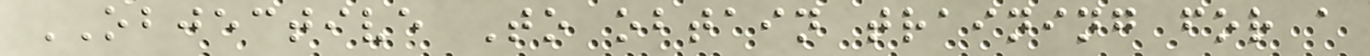OBJECTIVE To obtain training for a
